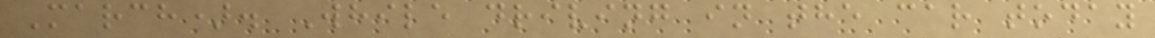March). While driving in the car today
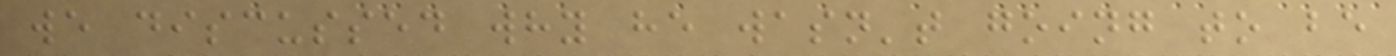we discussed why he wasn't going to be
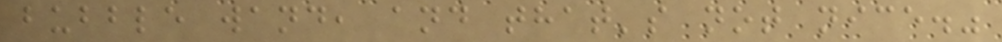bubble wand, and that's not nice."
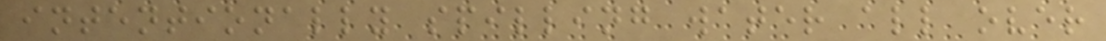intentionally spilling water all over
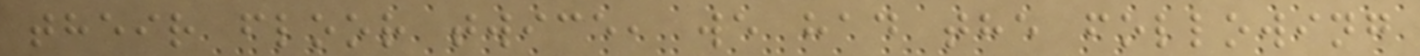their floor twice, we had the following
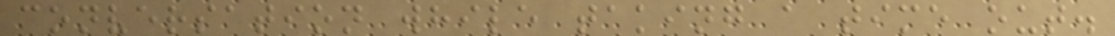conversation while taking a time out.
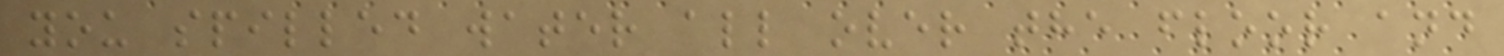you spilled water all over the floor and
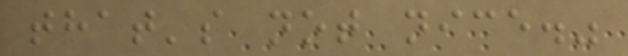that's not nice."
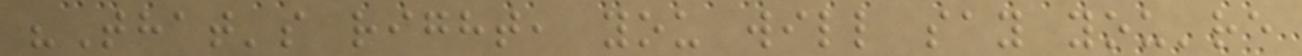"That's right, you will say you're
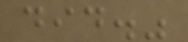did."
